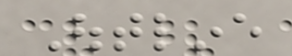Outline
